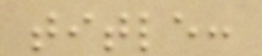title:
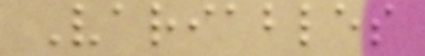Variables
